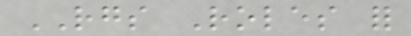RGS Roles for
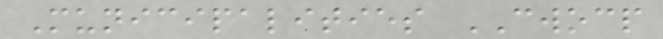Municipalities CWOCP
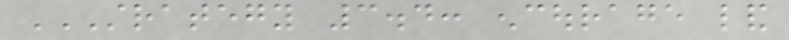STRATEGY 3.4: ENCOURAGE LAND
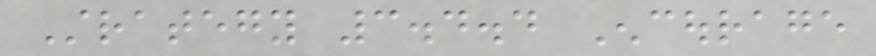Strategy 3.4.4 Encourage
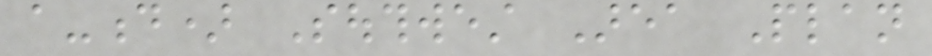a-d) Southwest Area Plan
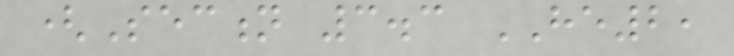(Section 3.3 HE2,
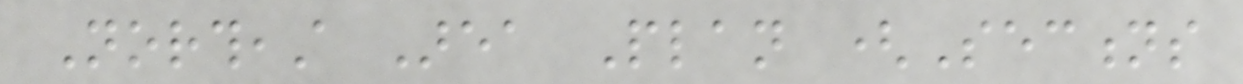Northeast Area Plan (Sections
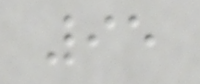95
